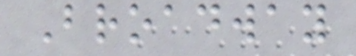Broadway
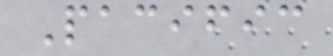Pacific
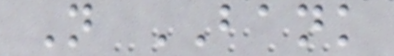N BANK
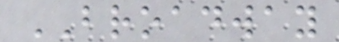BROADWAY
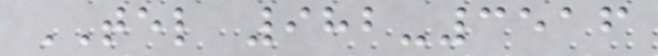TEL 982-3516
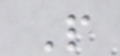P
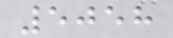5058
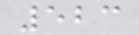523
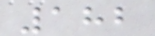182
